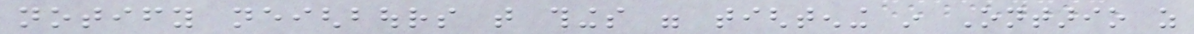notify neighbours that things were tightening in Ontario as
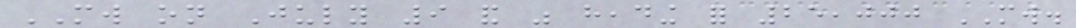MW on July 9 and was heading for 25,000 MW.
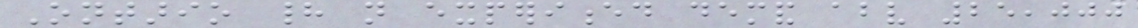Ontario had not experienced demand above 25,000
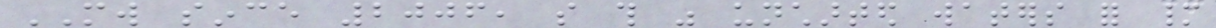MW since 2006, so this was uncharted waters for many
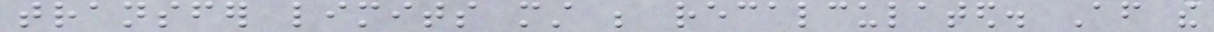transfer limits must be recalculated. After the
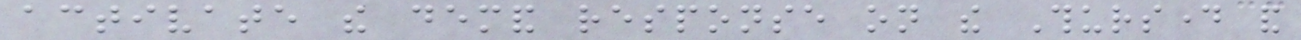activate the demand response on the Thursday and
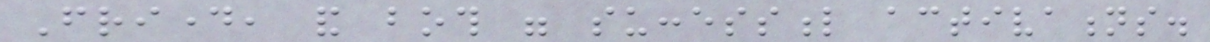Friday, and both were successful activations.
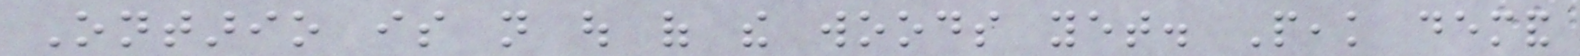Ontario is not out of the woods yet. Peak demand
